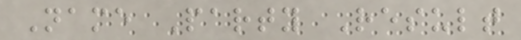Name Party Result
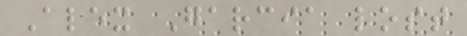Alex Garcia lost
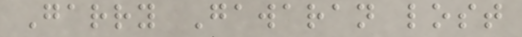Garry Gawaran lost
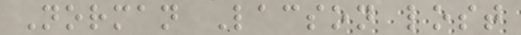Norman Lacson lost
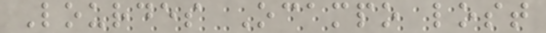Lourdes Ocampo lost
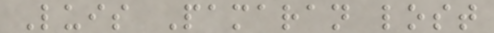Luis Pamaran lost
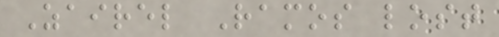Zairel Ramos lost
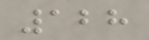128
